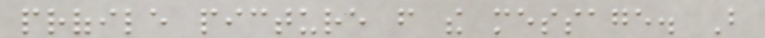profile picture from the message. But
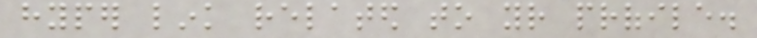hyper link related to your profile.
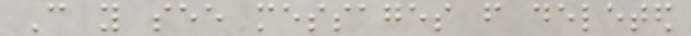Can you see messages from deleted
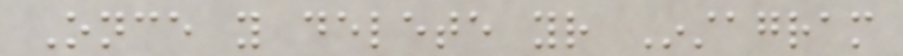Once you delete your Instagram
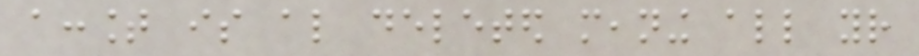account is also deleted meaning all your
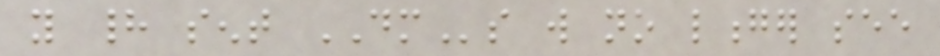you had sent DMs will no longer see
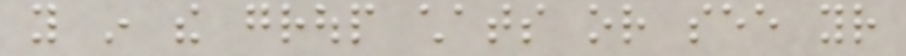you in the group chats or see your
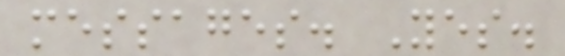messages. Yes.
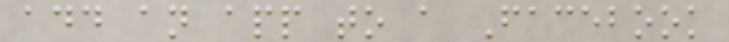add an app to a Facebook
